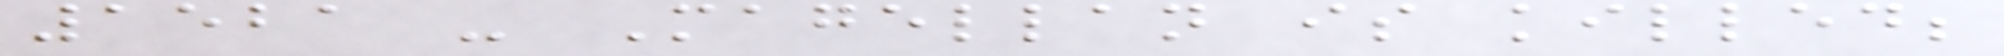1521 - Magellan is killed;
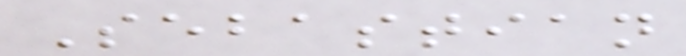Sebastian
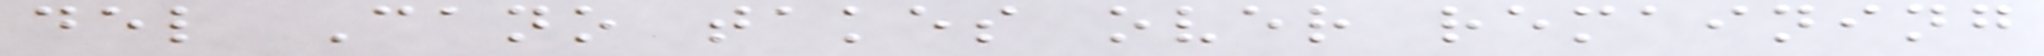del Cano takes over remaining
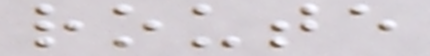route
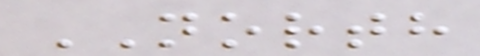NORTH
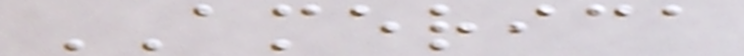AMERICA
